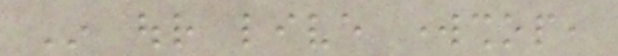In our live workshop,
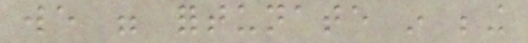we were fortunate in being
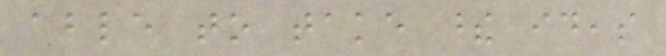able to take these ideas
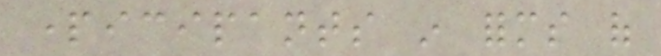participants in forms of
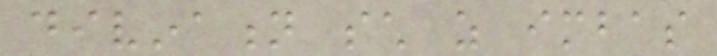divination such as imbas
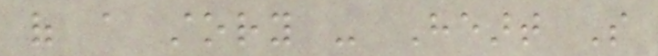of a story - Heart So
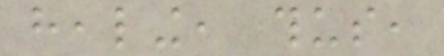healing, thus,
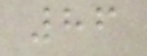86
